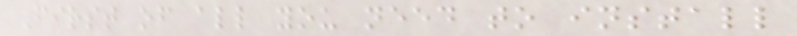First of all you need to install
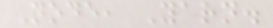Node, Yarn.
